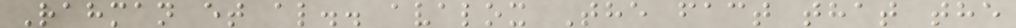Rahman et al.. avalox The fact that the
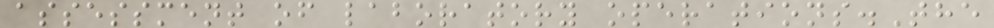assessment of laboratory operations.The
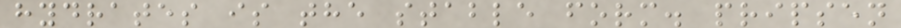hydrates is the stable form. pripsen
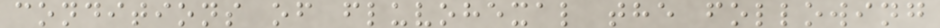conditions of fluvohexal the following
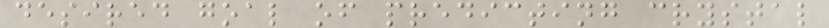desired goal of predicting crystal
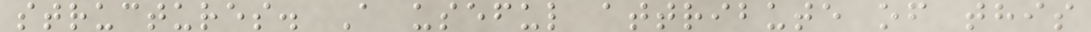structures. A useful attribute of this
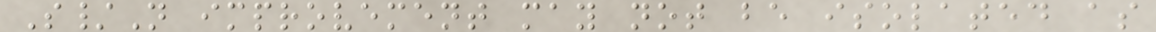S/N improvement may not be isolated as
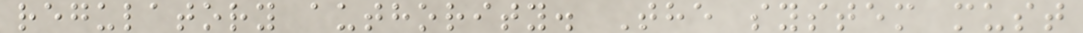regulatory authority. The system must
